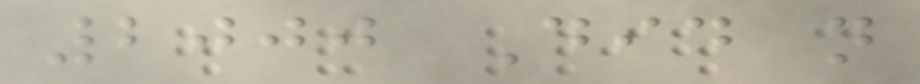2000 Did not
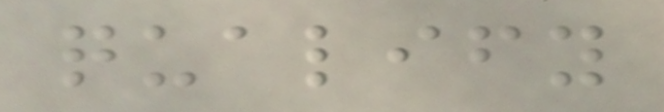qualify
